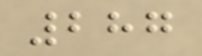287
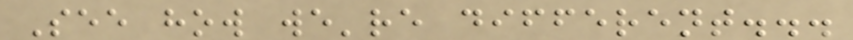See how we're different...
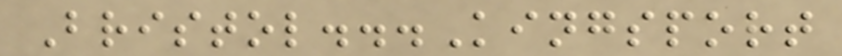Bristol...Kingsport
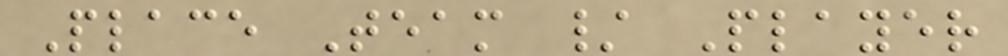Place Team / Player
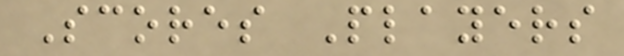Scores Players
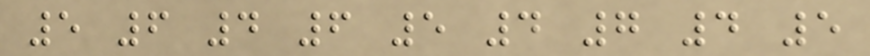5 6 4 6 5 4 7 4 5
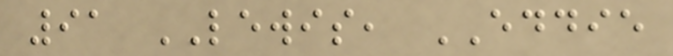91 LEWIS, EDDIE
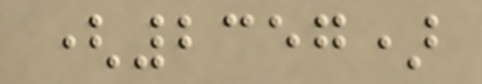(2357)
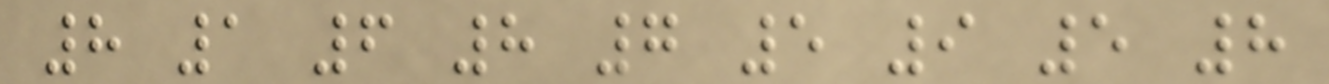8 1 6 8 7 5 9 5 8
